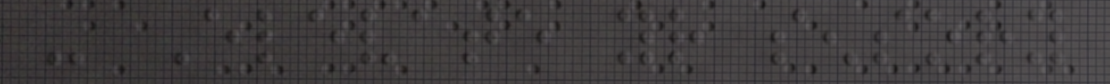- Elevate your sensory
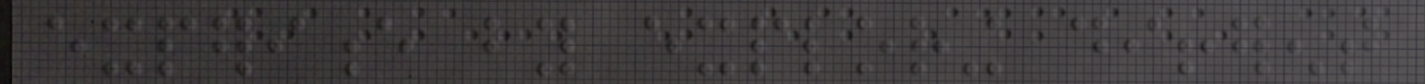experience by exploring different
